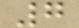7
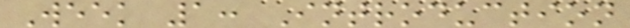Week 1: Introduction
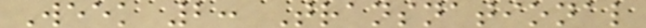Week 2: Transnational
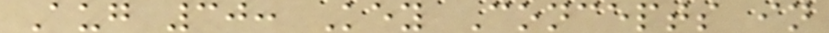Aug 30: Key Concepts in
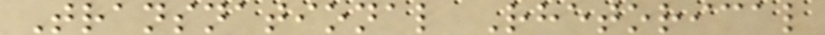Transnational Rhetorical
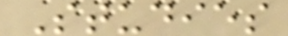Studies
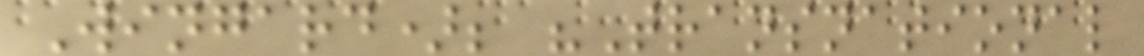Wingard); "Transnational
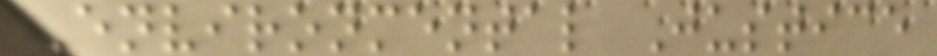Environmental Justice
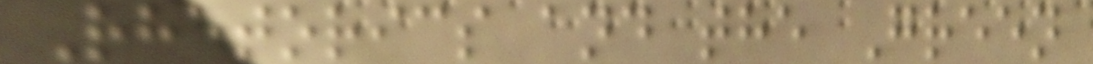Rhetorics and the Green
